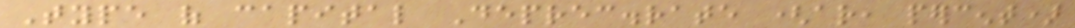Type of capital Deprec.rate (ar, percent)
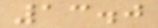13.0
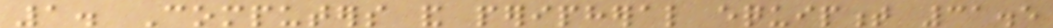1. Computers and peripheral equipment 31.5
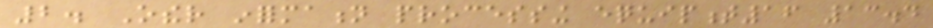2. Other information processing equipment16 13.4
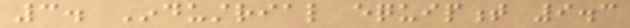3. Industrial equipment 9.3
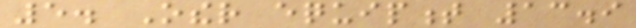5. Other equipment 13.9
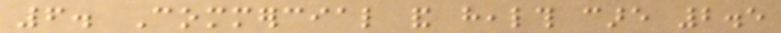6. Commercial and health care 2.5
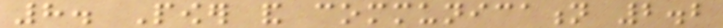8. Power and communication 2.2
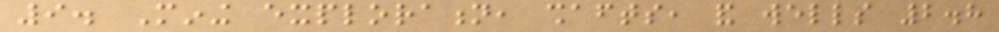9. Mining exploration, shafts, and wells 2.8
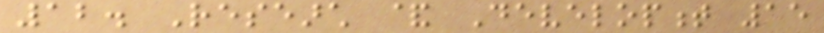12. Research & Development 15
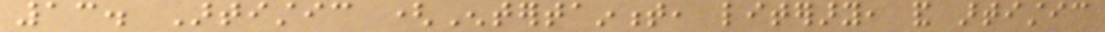13. Artistic (Entertainment, literary, and artistic
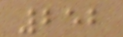252
